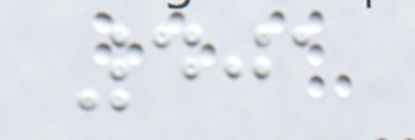401
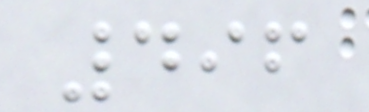496
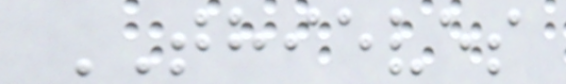THIEVES
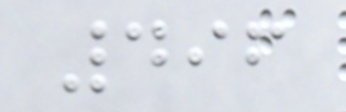496
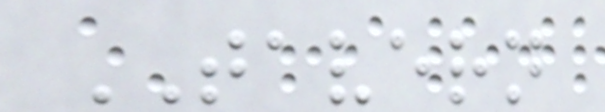TAVERN
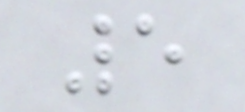5
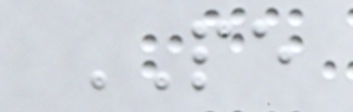PE
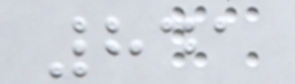841
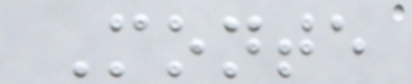Monte
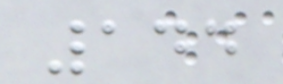144
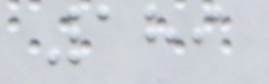189
